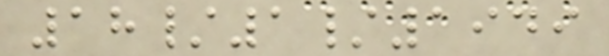18/1/1949
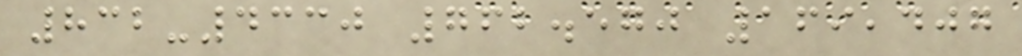832-4330 762.570 169,407
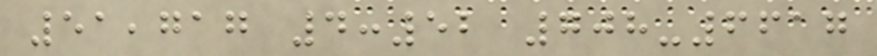51,717 4:52 708-6617
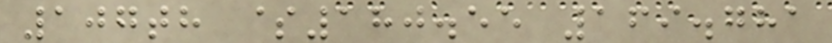107th $180.55 169.781
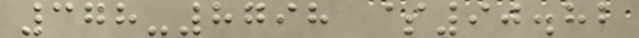378-8798 $90.82
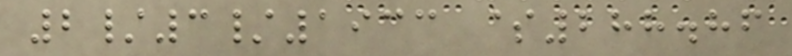2/3/1933 $288.86
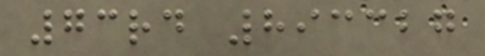73rd 893327
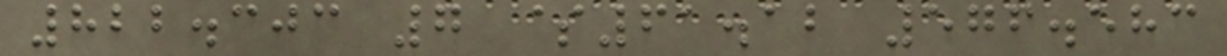822.303 7 $61.12 576.583
